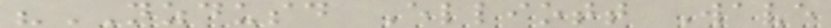"NZDUSD Elliott Wave
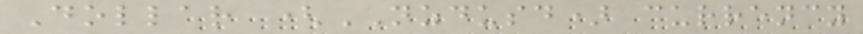Dollar (NZDUSD) currency
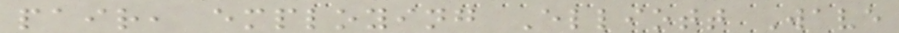pair, employing Elliott Wave
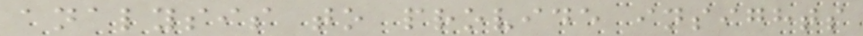analysis to provide insights
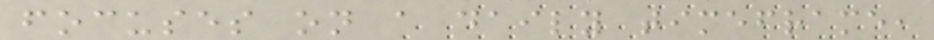focuses on a daily timeframe,
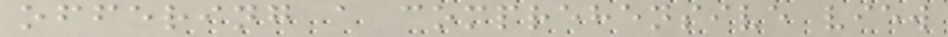offering a comprehensive view
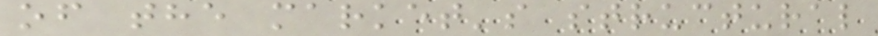of the market's structural
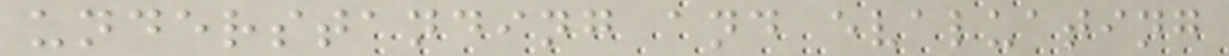understanding and evaluating
